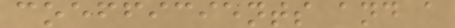coefficients and a
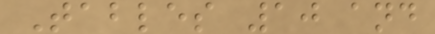Tables 10 and
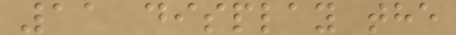11 display the
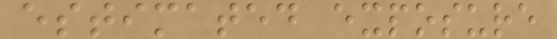estimated exposure
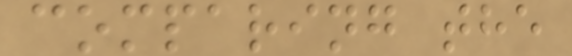comparing the
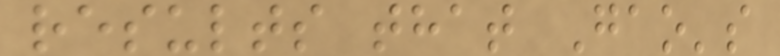results that Gao's
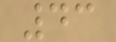43
